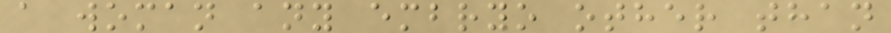a woman any embryo other than
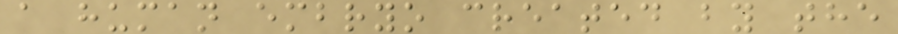a human embryo created by the
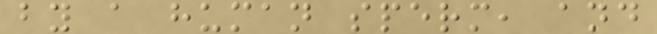by a human sperm, and
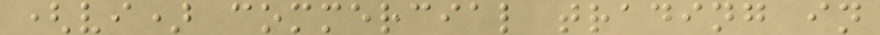(vi) commercial trading in
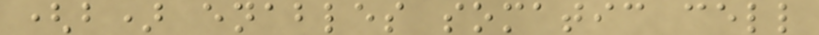(b) enables somatic cell
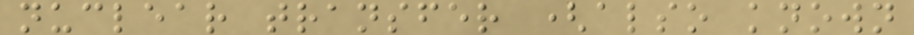nuclear transfer (also known
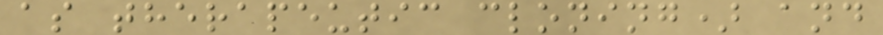as therapeutic cloning) and
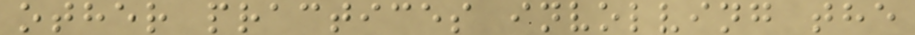other practices involving the
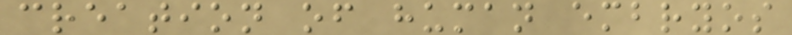creation of human embryos
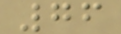76
